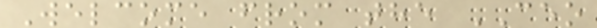Welcome from the CEO
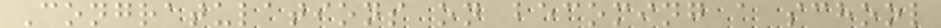Congratulations on becoming a school
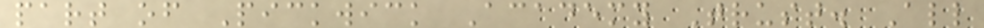part of Pickwick Academy Trust. All
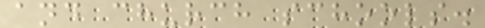and church schools.
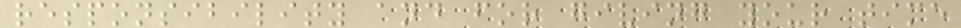responsibility and for giving your time
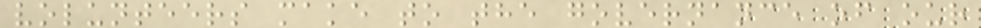volunteers make to the governance of our
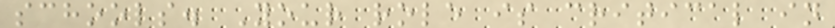schools. Your role is critical in
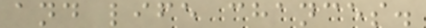and life chances.
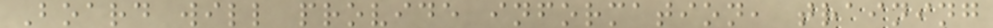Board will provide information, training
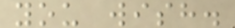you wish.
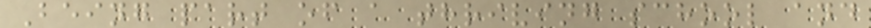Being part of a thriving school and
